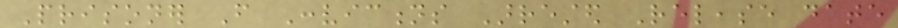Prisoner From Convictions Arrested Release date
